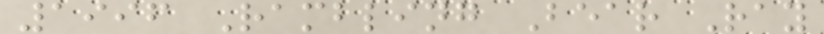1996 Rambling Bear Ray
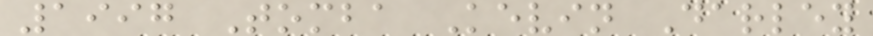1997 Tomba Kevin Darley
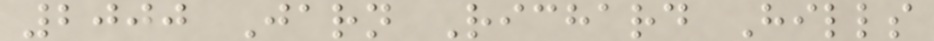2000 Jarn Richard Hills
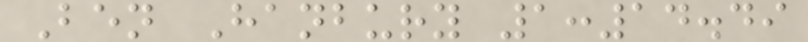Ben Hanbury 1:14.49
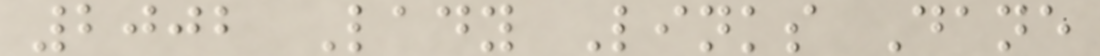2002 Lady Links Dane
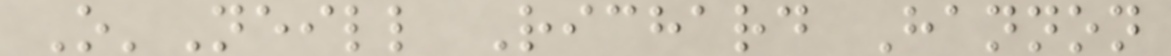O'Neill Richard Hannon
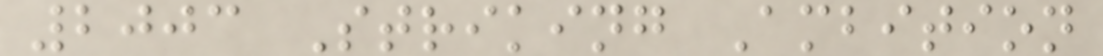2003 Striking Ambition
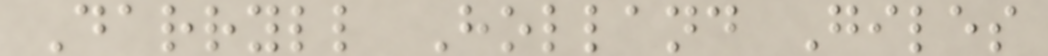Darryll Holland Giles
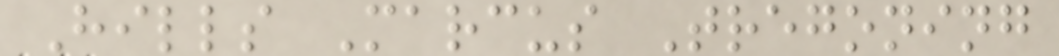Hills Marcus Tregoning
